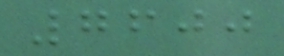7600
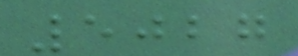5027
